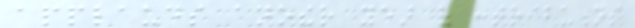applauds another year of contributions
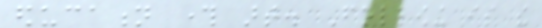education through art. Following is the
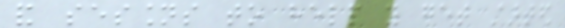and sessions to help you get started
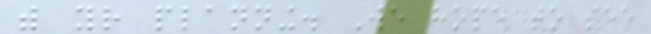with your planning. We hope to see
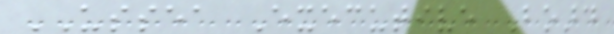USSEA Executive Board
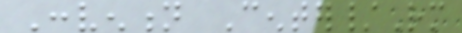Convention Center/Rm
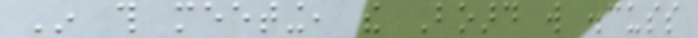In this meeting, the Board will discuss
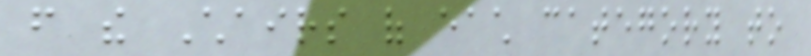from the Chairs of each category to
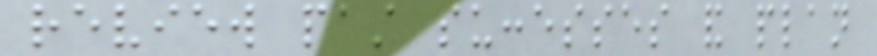review past successes and plan
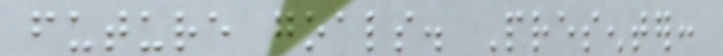future goals. Presenter:
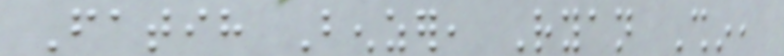Fatih Benzer, Ryan Shin,
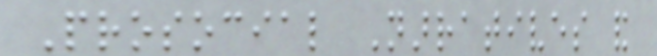Prosocial Narratives and
